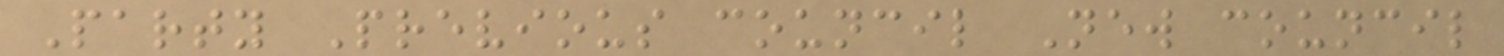Party Previous council New council
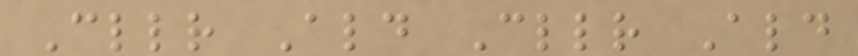Cllr Ald Cllr Ald
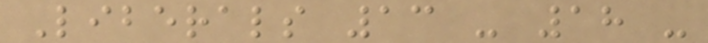Liberals 13 - 18 -
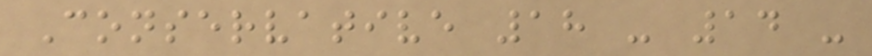Conservative 18 - 14 -
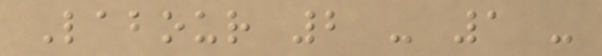Labour 2 - 1 -
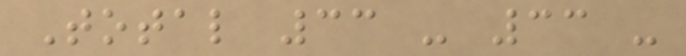Total 33 - 33 -
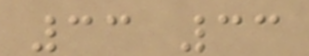33 33
